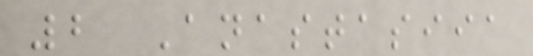2 Anastasiia
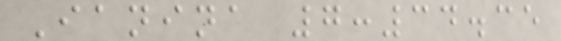Ianina 7:34.35
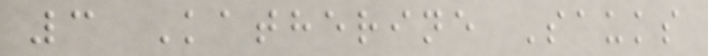3 Katherine Sauks
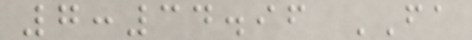7:34.96 FA
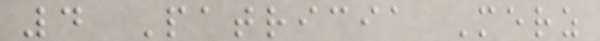4 Patricia Merz
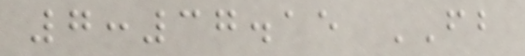7:37.15 FB
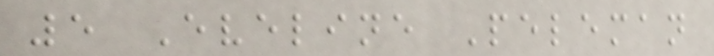5 Eveline Peleman
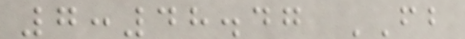7:48.47 FB
